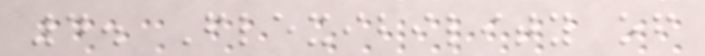4. Flexibility of
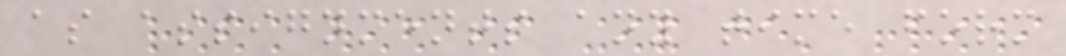as assignments any time form
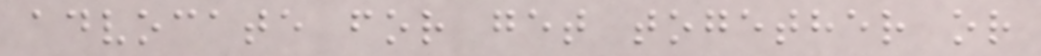advocate for get together or
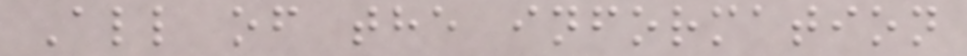All of the information
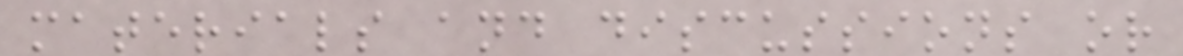materials and discussions or
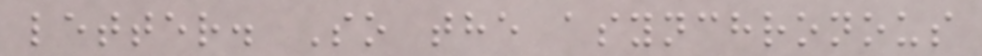letter. So the asynchronous
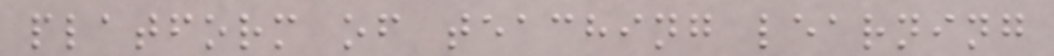platform of teaching learning
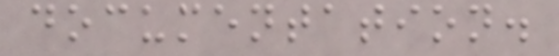documentation.
